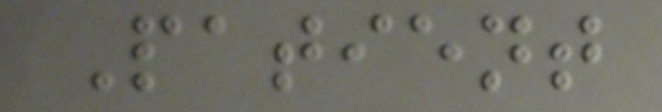Patient
